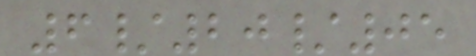6/20/05
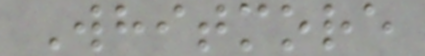Whitmore
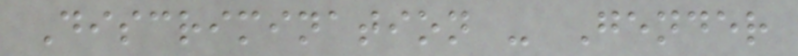Discrimination - Gender
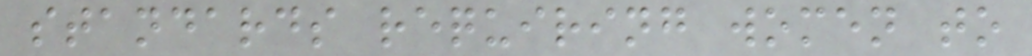standards requiring women to
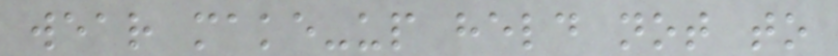wear make-up held not to
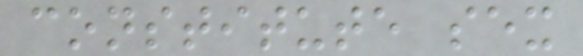constitute sex
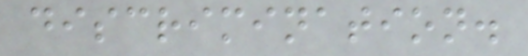discrimination.
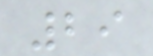29
